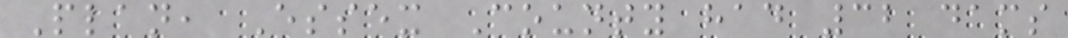Plan, Essex County had 32 dams
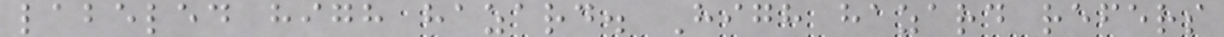labeled high hazard. High hazard refers
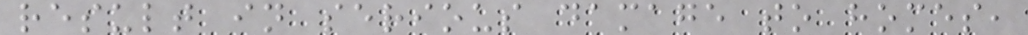result in serious damage to homes,
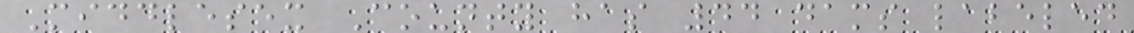Middlesex County has 44 dams labeled
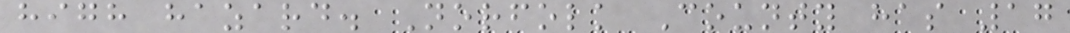high hazard. Norfolk County has 17
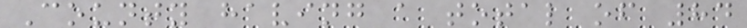County having a total of 84
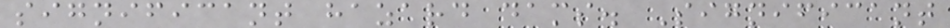significant hazard dams. Significant
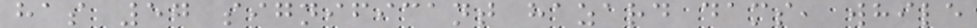has 57 significant hazard dams, while
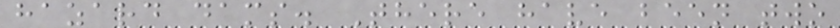hazard dams. There have been two
